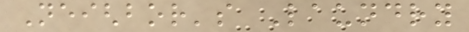Neighbor's Laundry
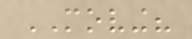MOVING?
